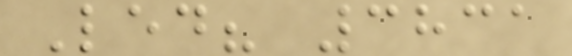Led? 3831
